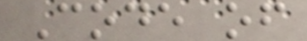Code of
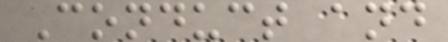Conduct and
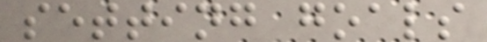setting goals
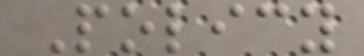Policy
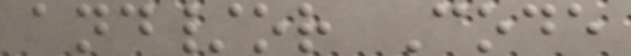and/or Code
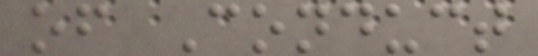of Conduct
